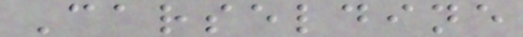Carseldine
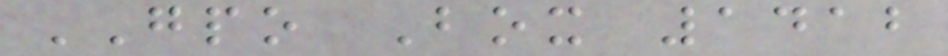GPO Box 1412
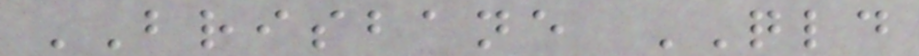BRISBANE QLD
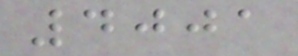4001
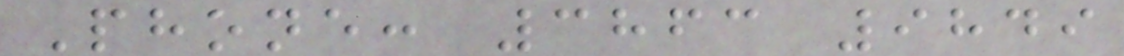Phone: 3863 9849
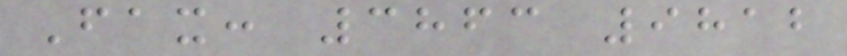Fax: 3863 9812
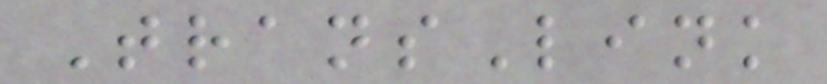TransLink
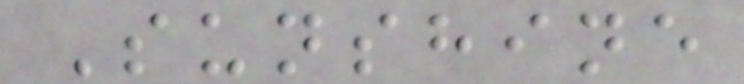Sunshine
